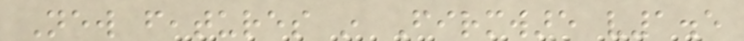New features in Firmware v1.5
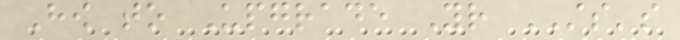How to Upgrade Your STS's
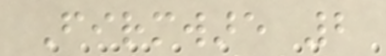Firmware 2
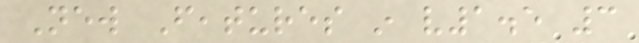New Features in v1.5 3
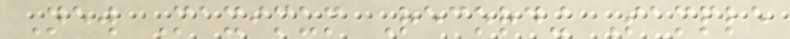New Maximum Recording Sample
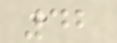42
